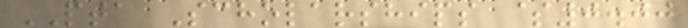PTA Scholarships $0.00
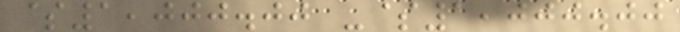$1,000.00 -$1,000.00
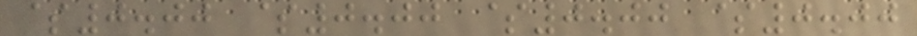$0.00 $0.00 $0.00 $0.00
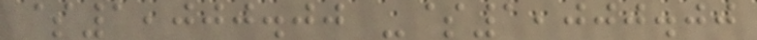$1,000.00 -$1,000.00
